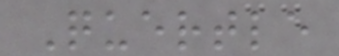Quertle
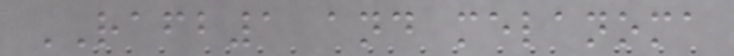RAFB1 and melanoma
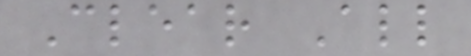Clear All
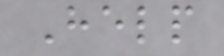Help
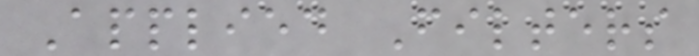Applied Filters
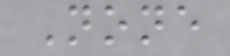None
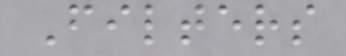Filters
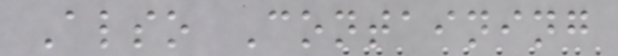Also Containing
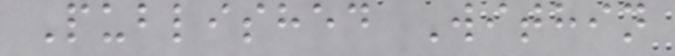Published Within
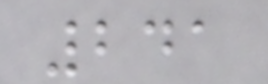241
